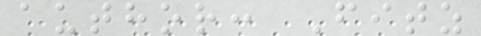author: Fitz
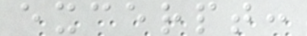excerpt:
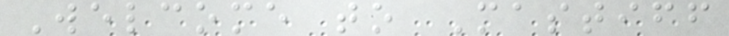Welcome to Mastiff
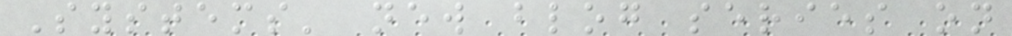Systems' new blog series on
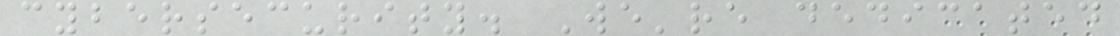cybersecurity. We're dedicated
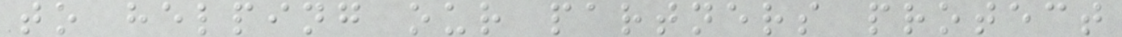to helping our partners protect
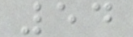54
